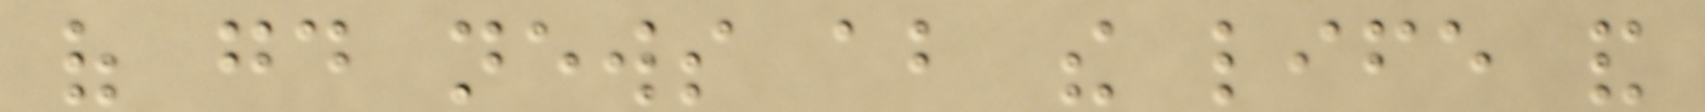of good news about the life and
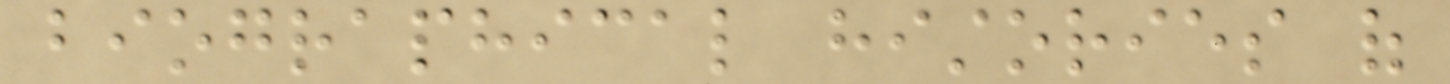biographical histories of
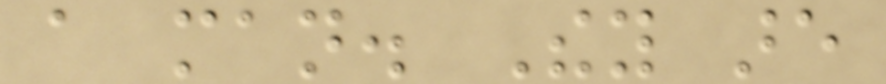a man. They are
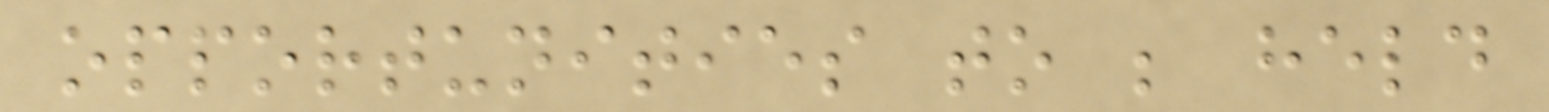opportunities to be held
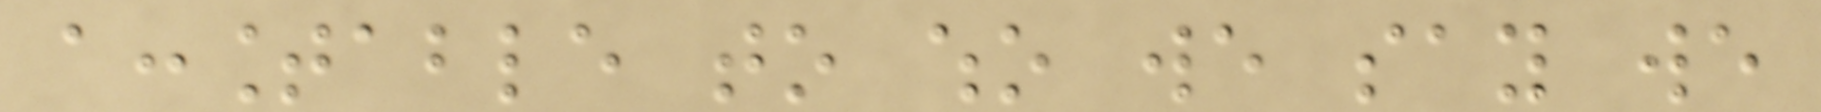accountable to who we say we
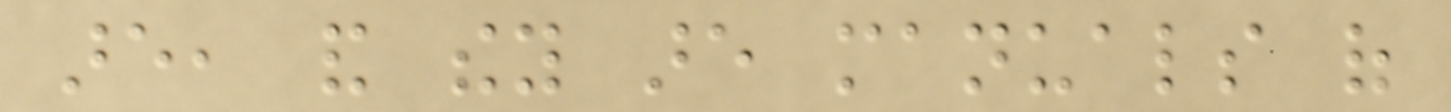are, and they are manuals of
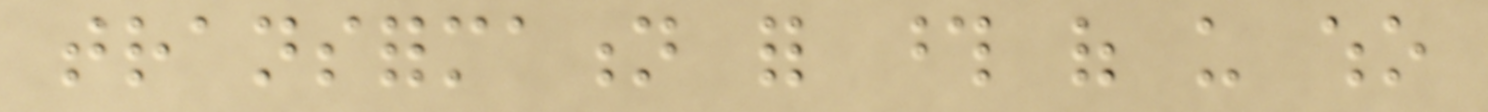transformation for those of us who
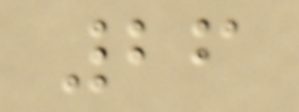26
